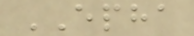EPHA
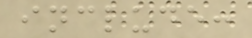include:
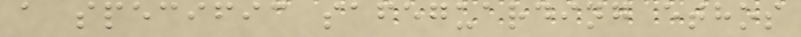a specific safeguarding ethos
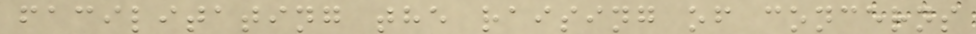facilitating the raising of concerns
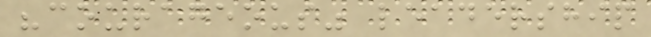"courageous" leadership
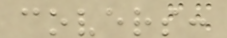covers:
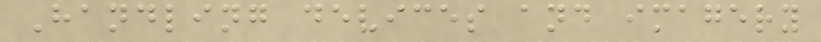Handling devices and imagery
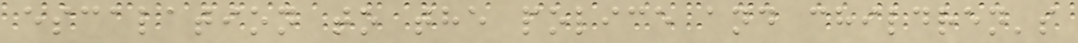escalation to the police and children's
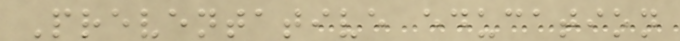Preventative education
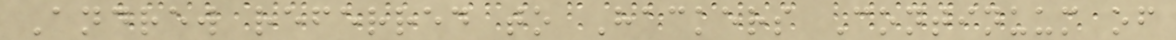Andrew referred to Hackers Continuum of
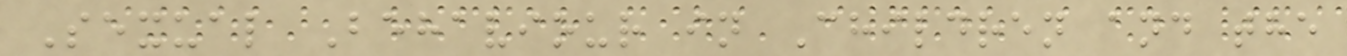Sexual Behaviour in Children and the
